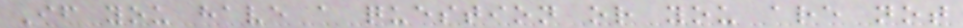If you have a question or you are not
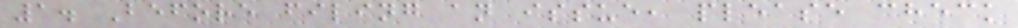1. Before filing an issue, please check
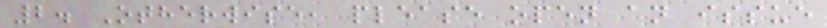2. Otherwise, please open an issue
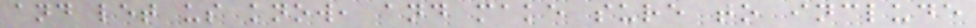and let us know, and make sure to include
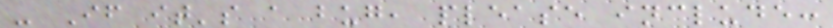- If it's a bug, please include:
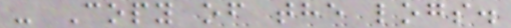- Copy of the logs.
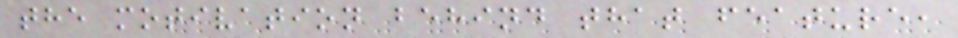the motivation behind that feature,
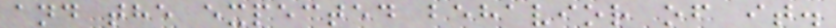and the expected behavior of it.
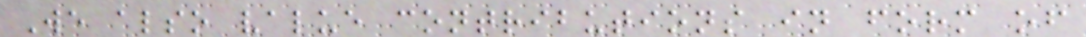We also value contributions in form of
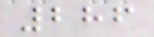286
